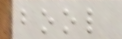bool
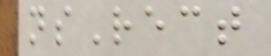nsRect
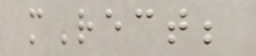mRect;
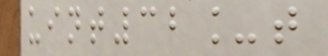uint32_t
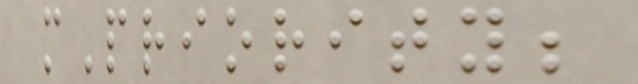mPriority;
